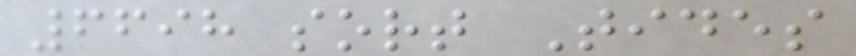6698 sort Tides
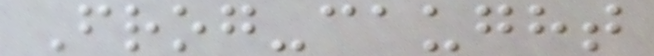Frog-caught
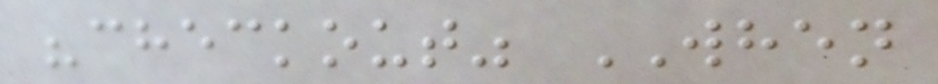"checkout" WHEN
